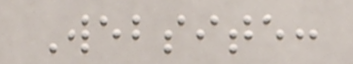Website:
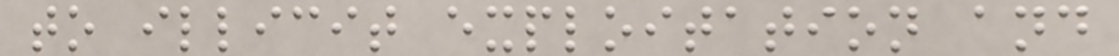to illicit exploitation and
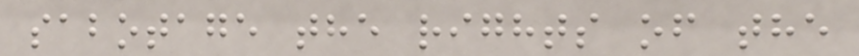sabotage the rights of the
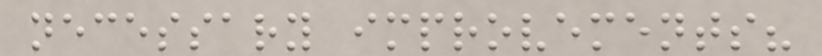necessary improvements?
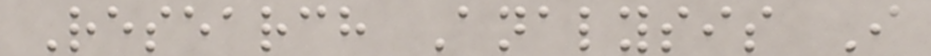Research Analysis I
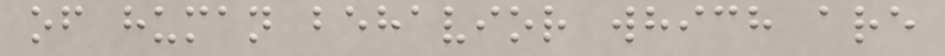of human behavior which are
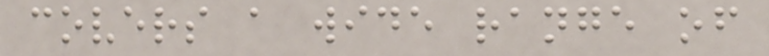covers a wide range of
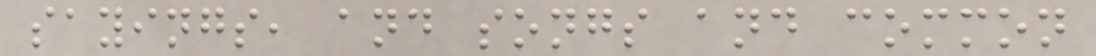sayings, and songs and common
